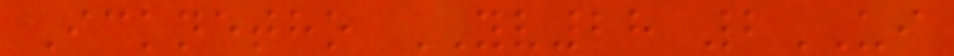Icknetho YV28 2UI
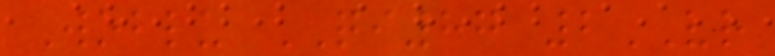Woblu QI87 2VR
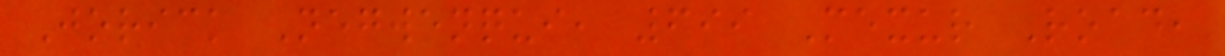Jorick Negwenqui, 699 Mexur Road,
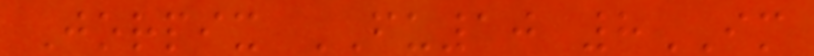Jorpix FU10 8IM
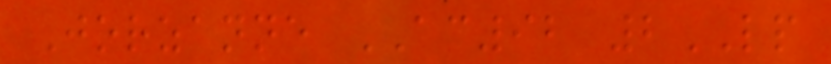Jorzanne AC92 2LP
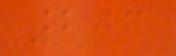206
